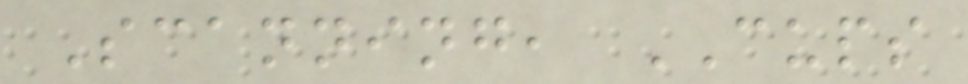Scanning, CUPS
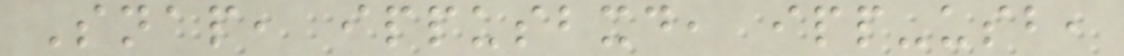Snap, ippusbxd, ipp-usb,
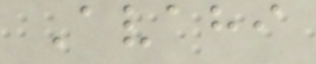Avahi
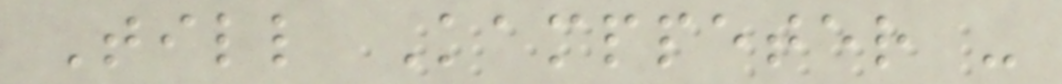Till Kamppeter -
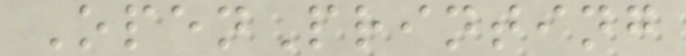OpenPrinting
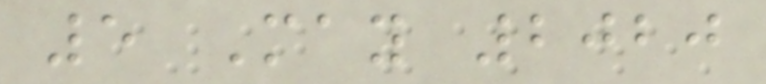5 May 2020
